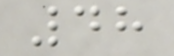48
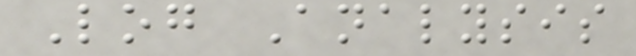Log Analysis
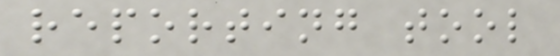reporting tool
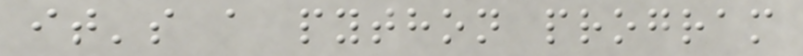it's a python program
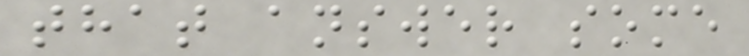that answer some
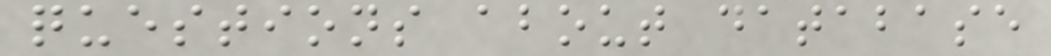questions about database
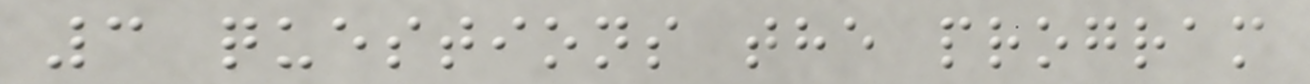3 questions the program
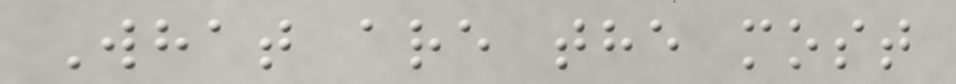What are the most
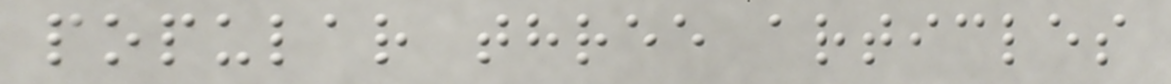popular three articles
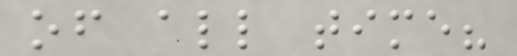of all time?
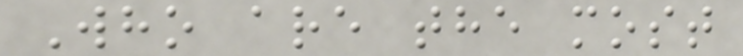Who are the most
